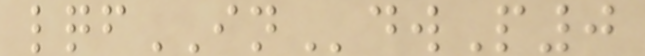lqfINdwP0
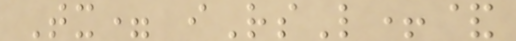Tx= iRsL+&
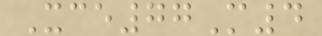Xce77M4
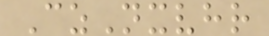CzNxvhr
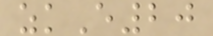zkE20
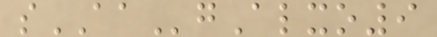sAAgAlxo9
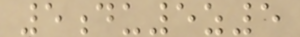5du5z5
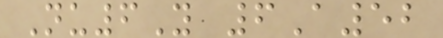Nu6Y 6A52
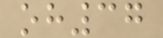oh37
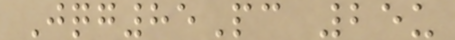Jqg85Pc 25u
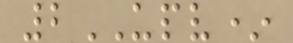2UPV*
